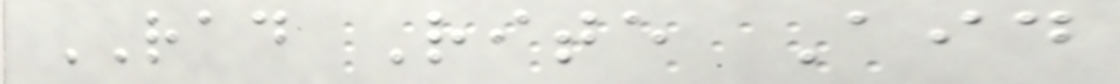RAD Rite Aid
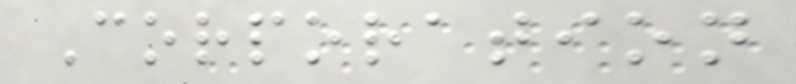Corporation
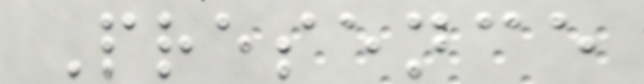Presence
